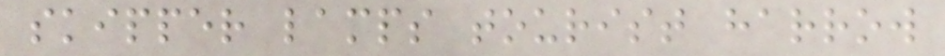skipper lamps tourist harrow
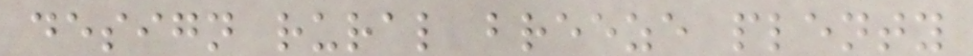design rural breeze plenty
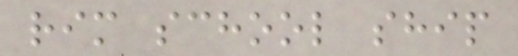rim school ship
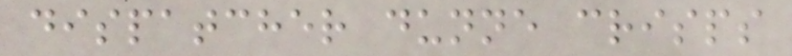dispatcher dunne crisps
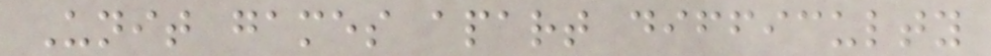Unit games apart difficulty
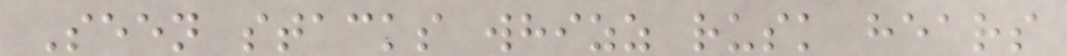Seen stacks whizz rusk hears
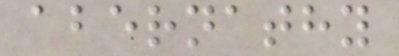abernathy
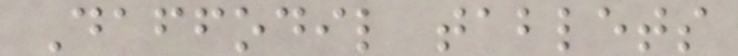Daffodil tablets
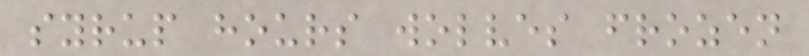syrup hours wolves frozen
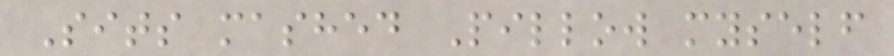Sits mashed Pillow myself
